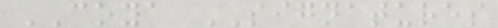COYA SIGNATURES
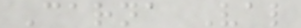Carna Val
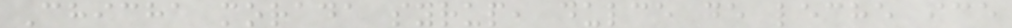Chicha morada syrup, dulce de leche ice
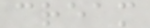cream
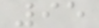95
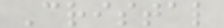Cristal
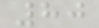80
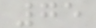75
